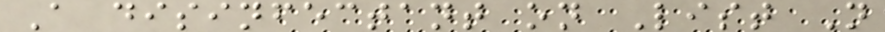A disinfectant on List N
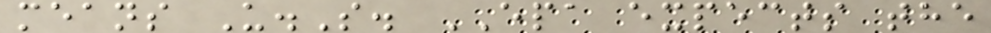means U.S. EPA expects the
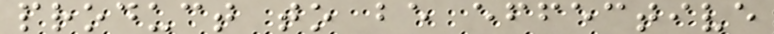product to be effective
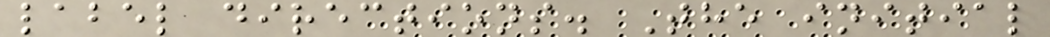label directions. The initial
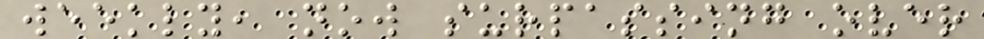weekly, now surpassing over
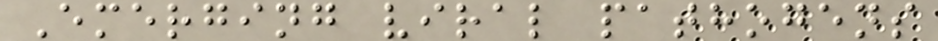Emerging viral pathogens
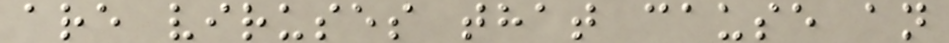are viruses that cause an
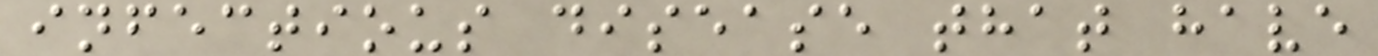infectious disease that have
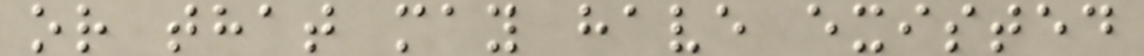or that may have existed
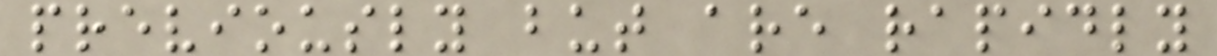previously but are rapidly
